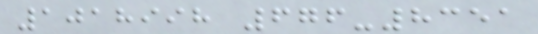1018998 676-8351
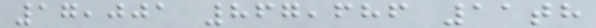17,001 867,686 11th
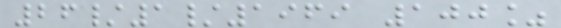26/1/1969 100%
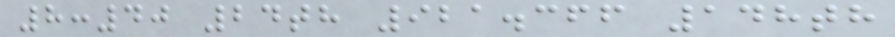8:40 24th 921.366 148th
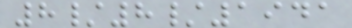8/8/1941
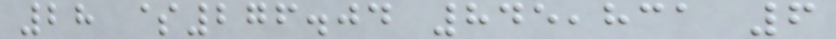28 $276.04 845,831 6
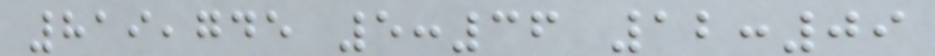819,745 5:36 12:09
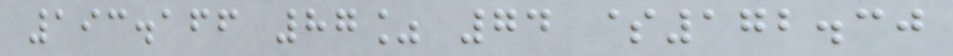193.166 87% 74 $172.30
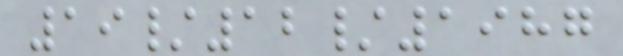19/12/1987
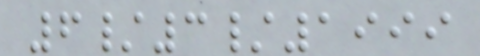6/3/1999
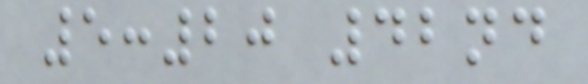5:20 42nd
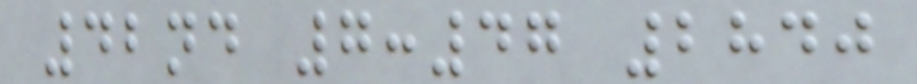42nd 7:47 2840
